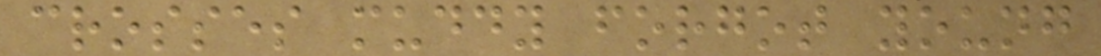crosses muddy forgot young
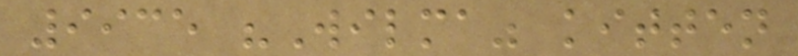9935 "Wilma" kitten
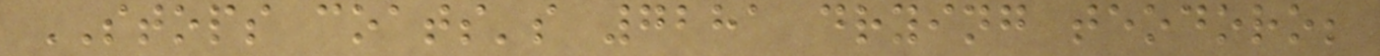STOPS coats's 7281 drying teodoro;
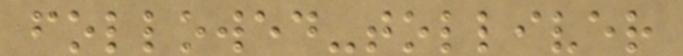followed-tolliver
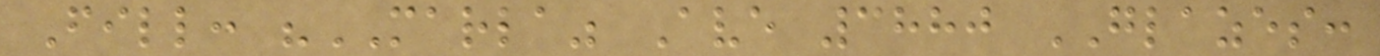Fill: "MARLA" Ave 3880 GLAZES:
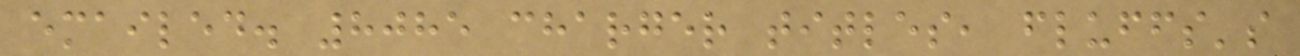emailed. 8085 charger titles, fluffs's
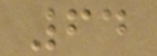64
